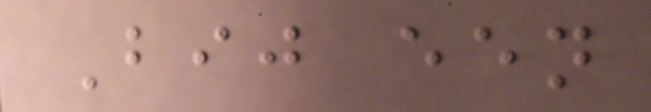Bij een
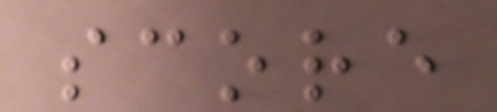score
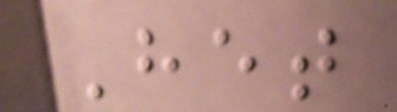Het
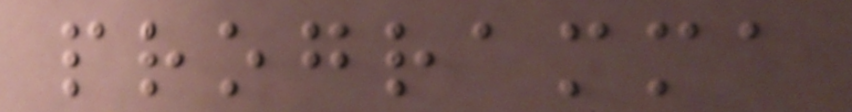programma
